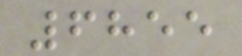6855
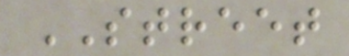STREET
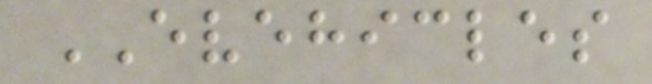EVEHICLES
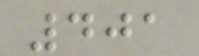401
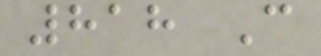818 C
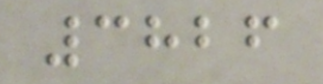3826
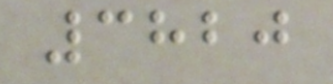3820
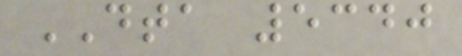DTA 5340
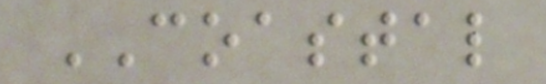COASTAL
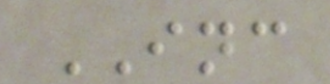INC
